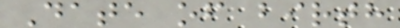Date of birth
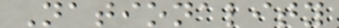Nationality
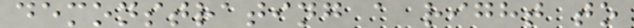demonstrating a right to
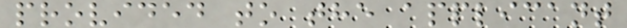provided to the applicant
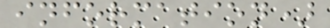information)
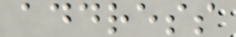address
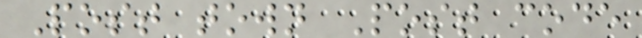Post town Post code
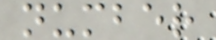number
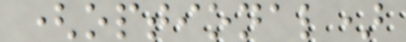(optional)
